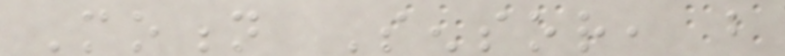Motion Sensor, but
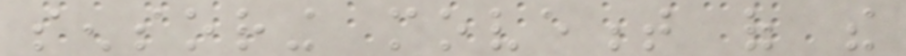sensoring movement of the
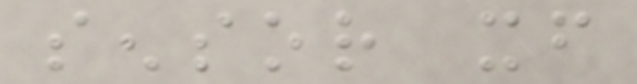sensor itself
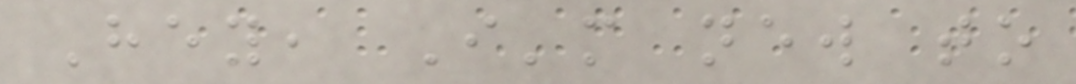Hey, I'm new to
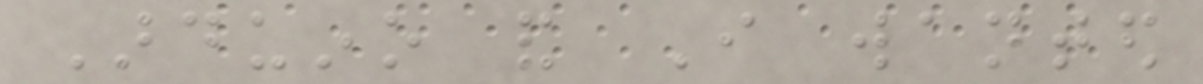Arduino and I wanted
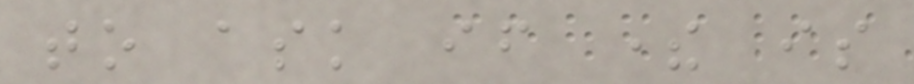to ask if there is
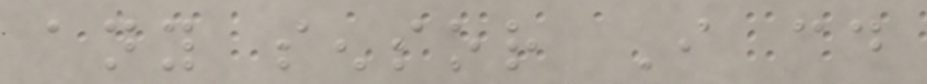any sensor I could
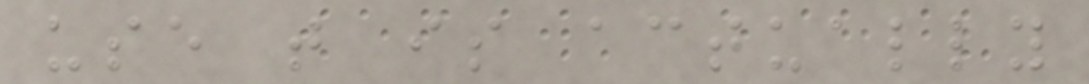use that is actually
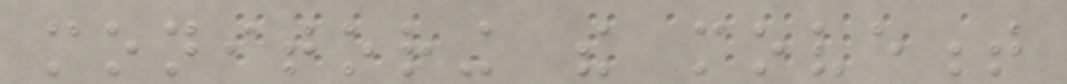monitoring the movement
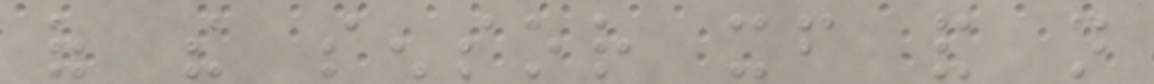of the sensor itself and not
